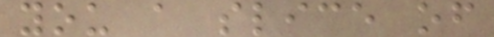you a slice of
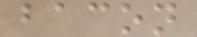bacon
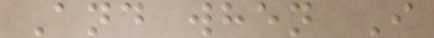And when I
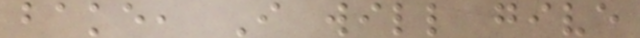bake, I will give
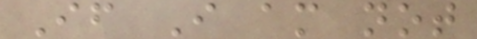If I am not
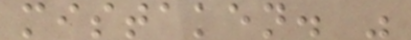mistaken. "
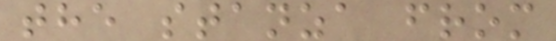the stanza from
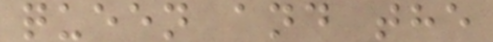queen and the
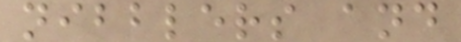nibblers and
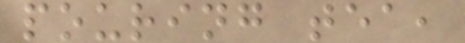pouring tea,
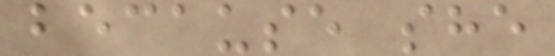because she
